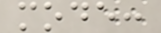mode:
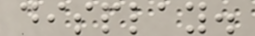display.
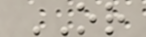OR
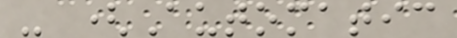- (Automatic
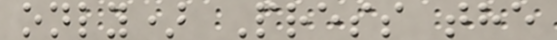only) Press the
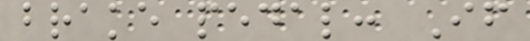brake pedal: If
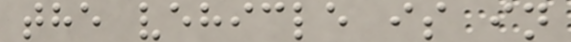the vehicle is in
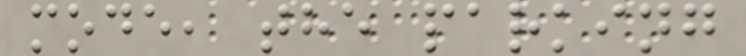mode, the parking
